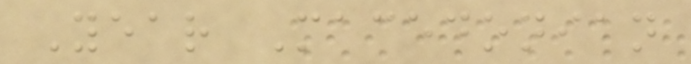Year Macedonian
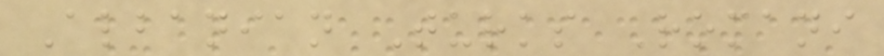Albanian Turks Romani
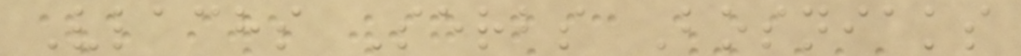Vlachs Serbs Bosniaks
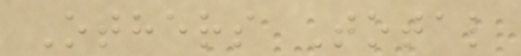Others Total
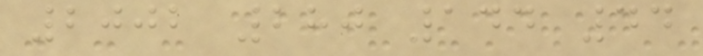2002 280 144 44
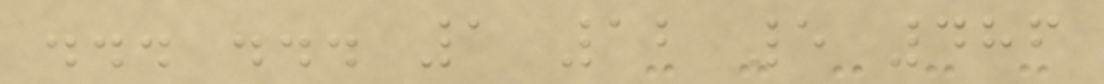... ... 1 12 5 486
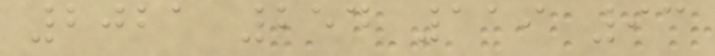2021 254 119 93
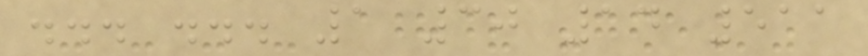... ... 1 30 14 511
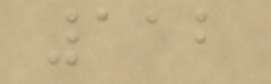112
